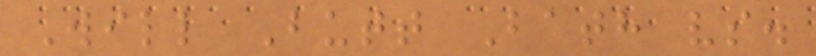Will Butt Bath vs.
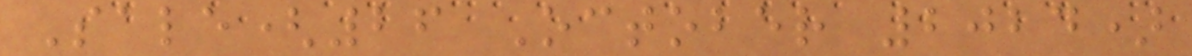Sale(26 October 2024)
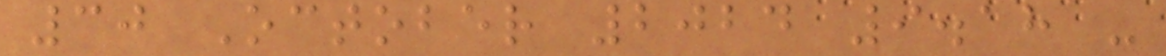30 October 2024 9.18 -
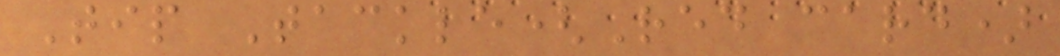Tip Tackle(Red card)
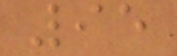95
